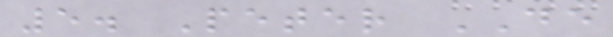5. Peter DE
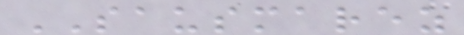SAUSMAREZ
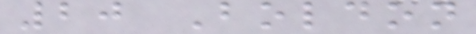20 Boldon
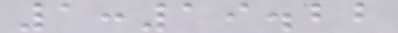1:19.22
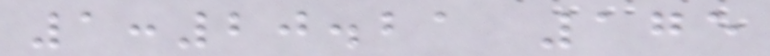1:20.21 175
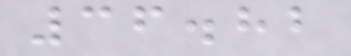36.82
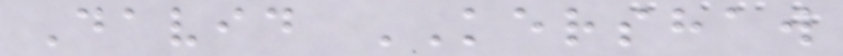David KERSHAW
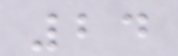24
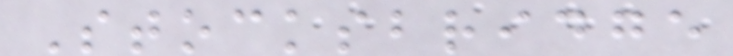Stocksbridge
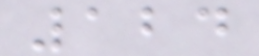124
